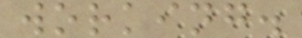working.
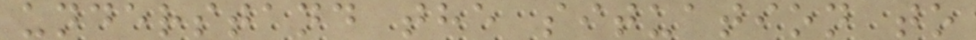understand the situation to
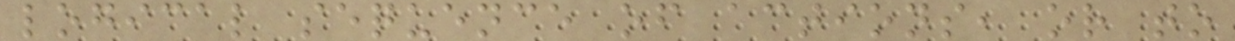logical sequence of actions, or to
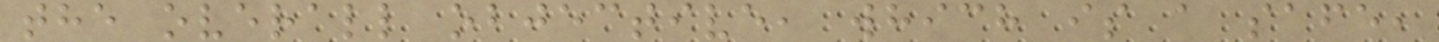the overall objective, which is a safe,
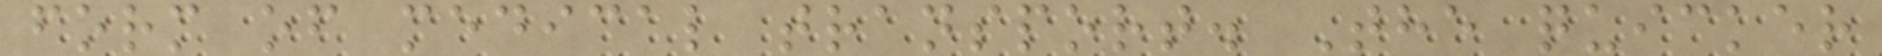form of medical transport. The quicker
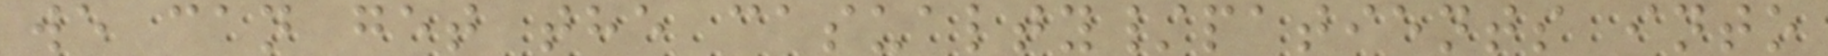we can get the casualty/patients into
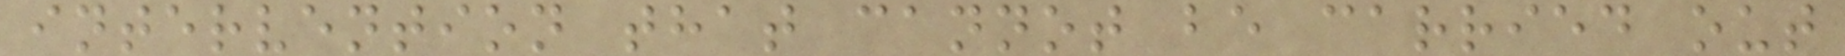intervention that cannot be carried out
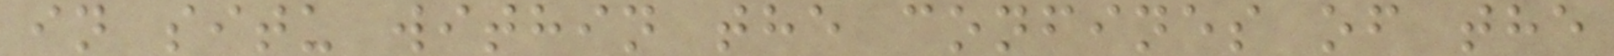in situ within the confines of the
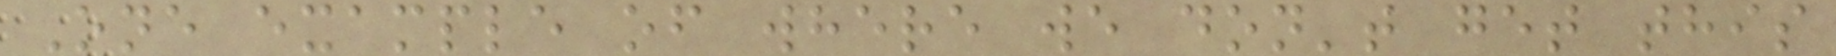One example of where we don't get this
